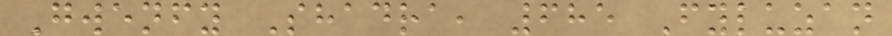Gwenfy Shadra, 685 Fyluzan
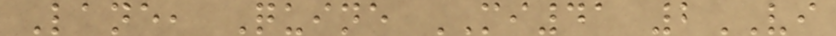Lane, Quine MI41 2VI
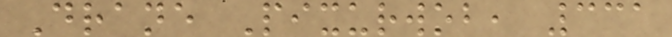Drane Pixurwob, 331
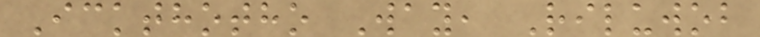Ickthotho Way, Riluwob
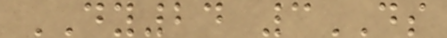DY24 3DS
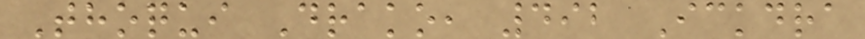Thoqui Drako, 492 Ickdra
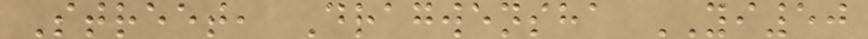Street, Dragwensha YI50
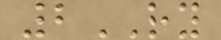2RY
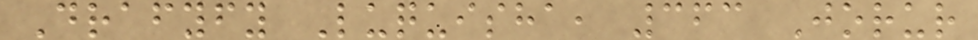Drafyfy Luquisha, 363 Jorur
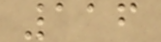116
